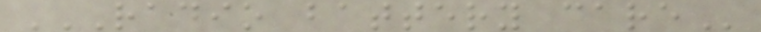RADIO BATTERY CARE
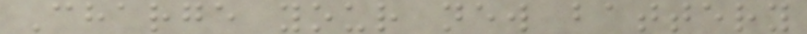Charge your new battery
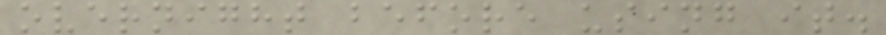overnight before using it.
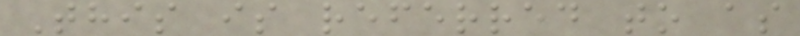This is referred to as
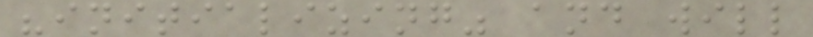"initializing" and will
